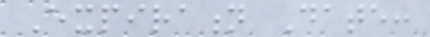Expiration Date:
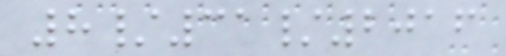8/31/2016
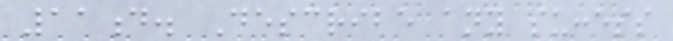11d. Describe any success
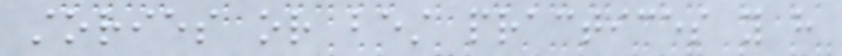stories or best practices you have
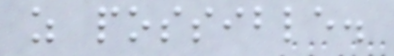as possible.
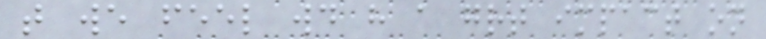that we feel would have a great impact on
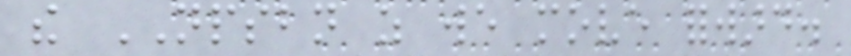the NPSBN as we move forward.
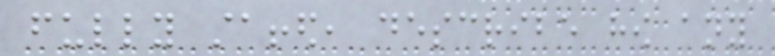fully staffed, describe how any
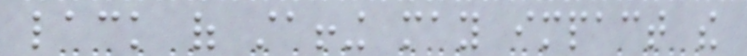lack of staffing may impact the
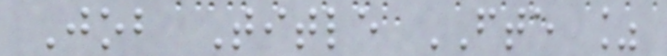Job Title FTE %
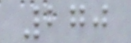270
